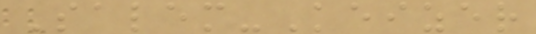Salem-Keizer
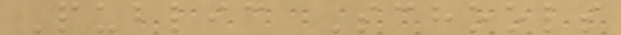Public Schools
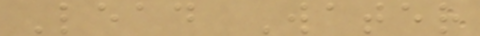Lead Water
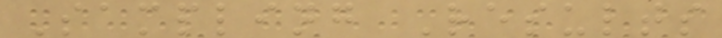Sampling Results
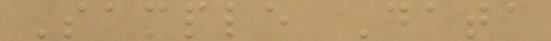Sample Data
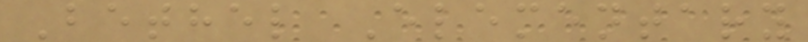Bethel Elementary
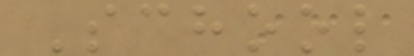School
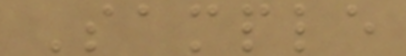Sample
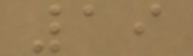19
